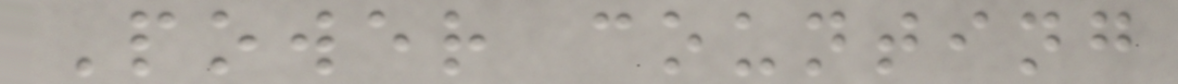Power counting
